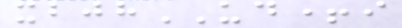xbjhUD+i
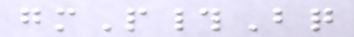gmP#Bq
